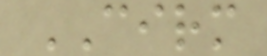CIRM
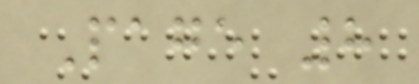Page 8
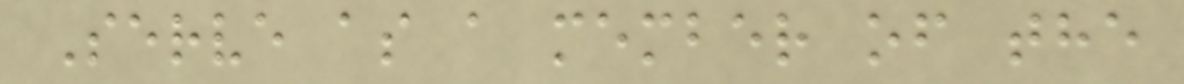Serve as a member of the
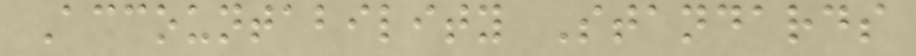Accountability Standards
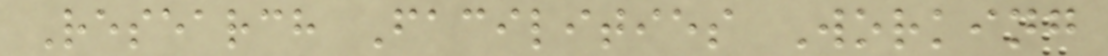Research Facilities Working
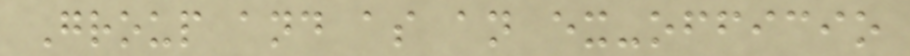Group and as an ex-officio
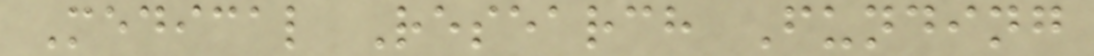Medical Research Funding
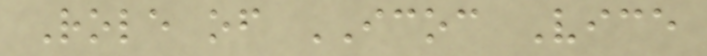Role of ICOC Vice
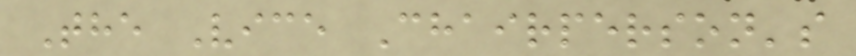The Vice Chairperson's
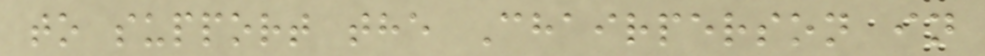to support the Chairperson in
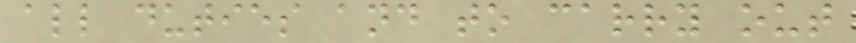all duties and to carry out
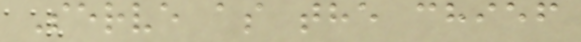Serve as the chief
